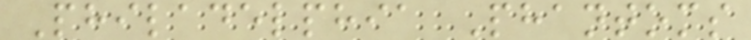Philadelphia Phantoms
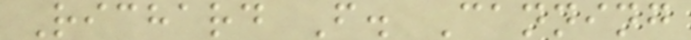Richard F. Canning
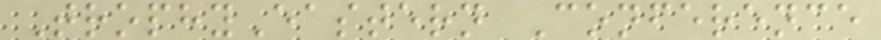TrophyEastern Conference
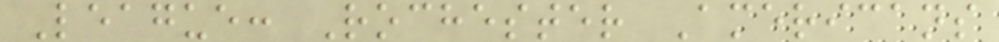League: Rochester Americans
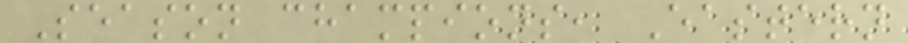Season champions, Eastern
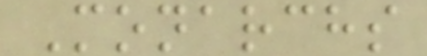Monarchs
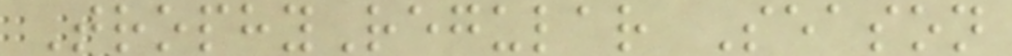TrophyRegular Season
